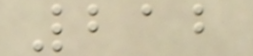212
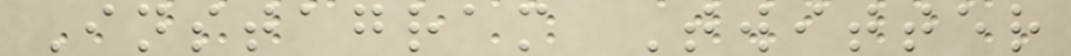Instagram Twitter
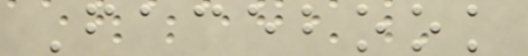Facebook
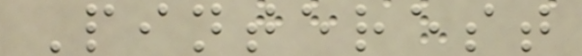Pinterest
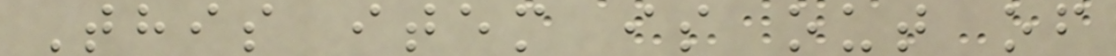This item is out of
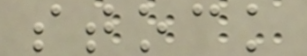stock
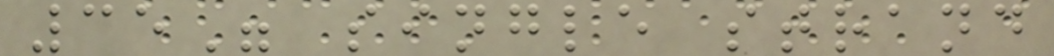35" single strand
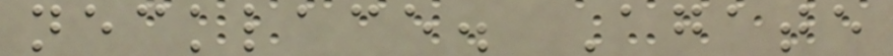necklace. Agate
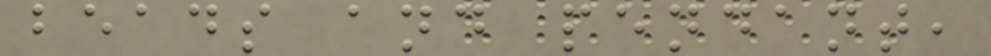beads and pendant,
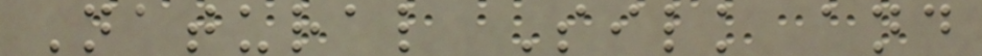Natural Silk and
